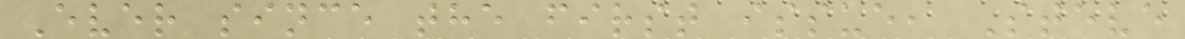Ever since the first issue, Steve
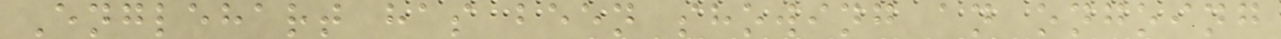Englehart has been showing an ongoing
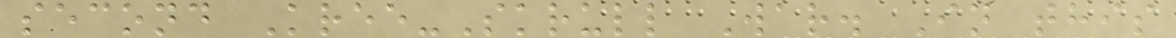second Kree-Skrull War. In this
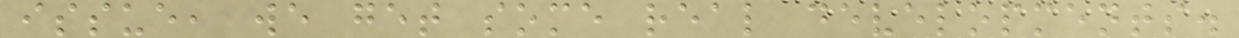issue, we get some real developments.
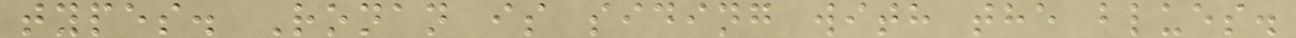types. Ronan is siding with the blues.
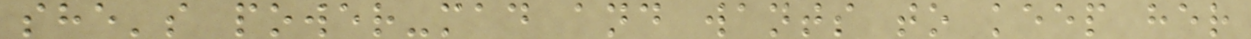she's power-mad and wants to keep her
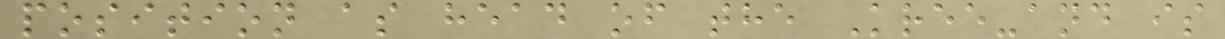position as head of the Kree-and is
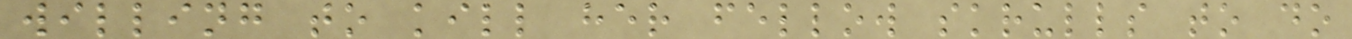willing to kill her fellow skrulls to do
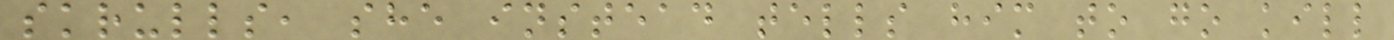skrulls, she instead tells him to go kill
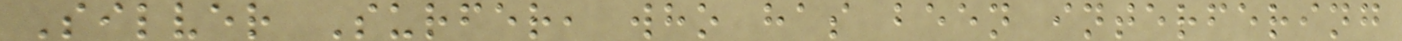Silver Surfer, who has been interfering
